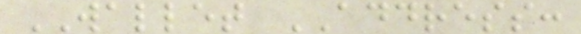WALLET ADDRESS:
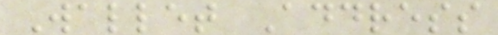Wallet Address
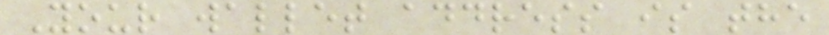Your wallet address is the
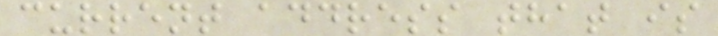current address that is
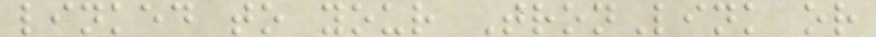linked to your TronLink or
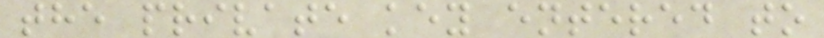the private key entered to
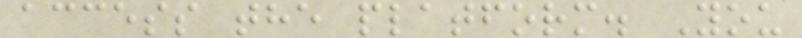access the platform. You
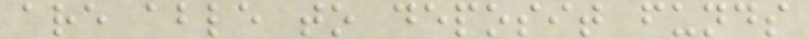are able to deposit funds
